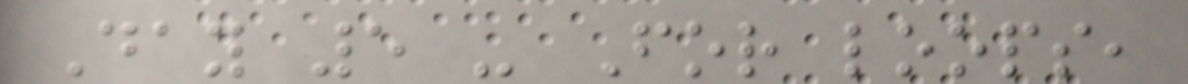Day 5 - For loops,
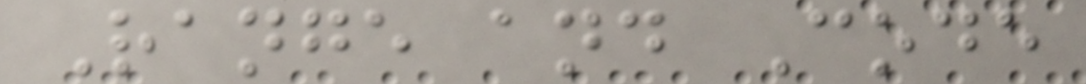Range and Code
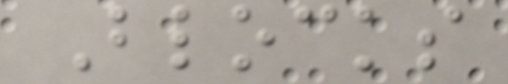Blocks
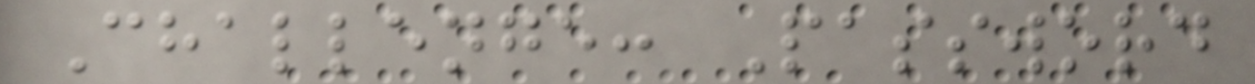Challenge: Password
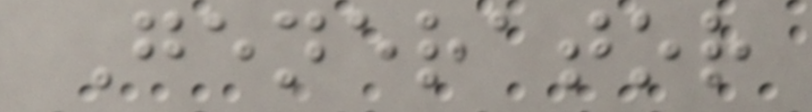Generator
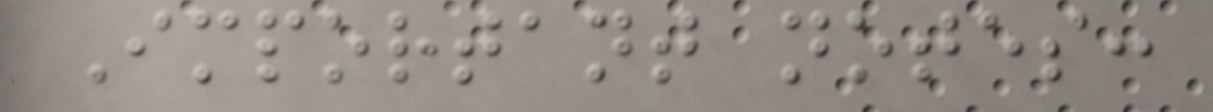Important notes:
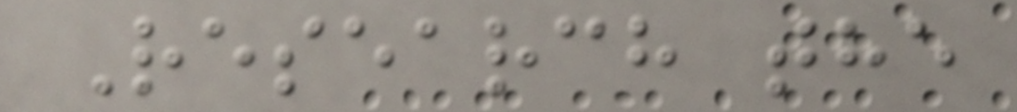Research the
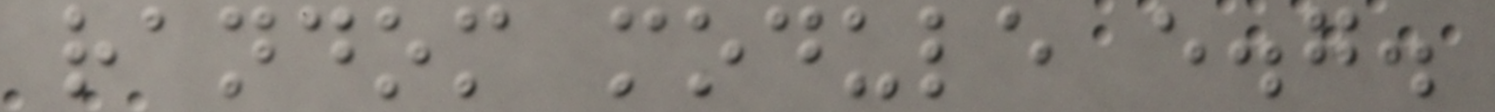random module e.g.
